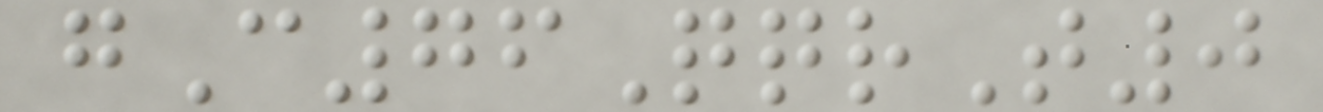gC76QqrT0
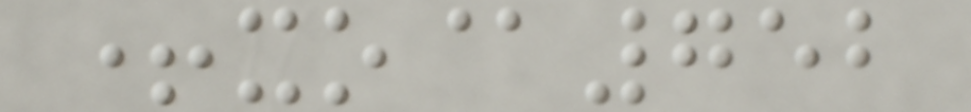+xo@752
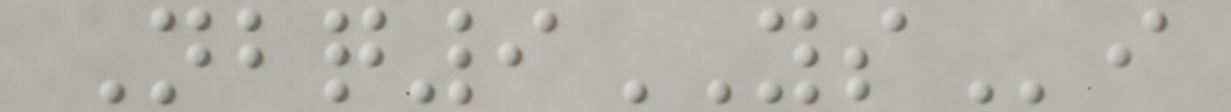Nbq9YSi
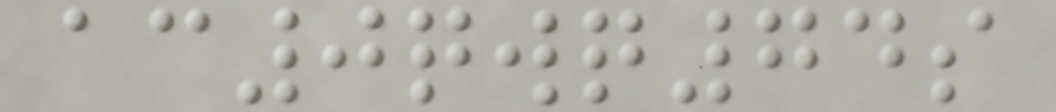ac0qwq74s
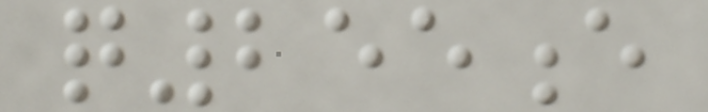q255e
